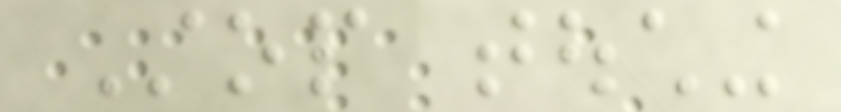Stop touching
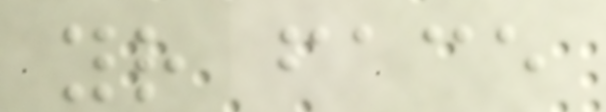your face
